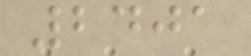2401
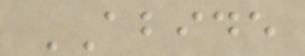ABIDE
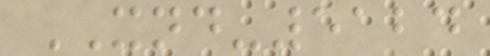XND-5124
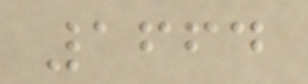1664
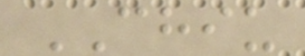CHIU
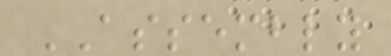ASSEMBLY
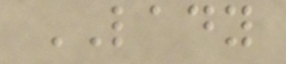LADY
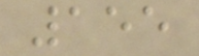155
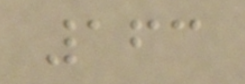163
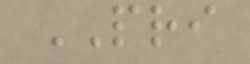PRI
